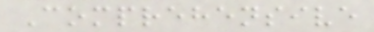Comprehensive
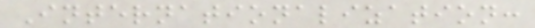Internationalization:
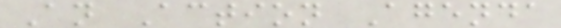An Action Agenda
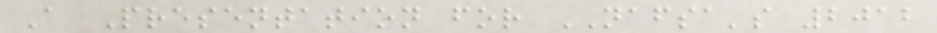A Presentation for NAFSA's 2012
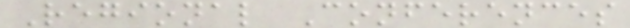Regional Conferences
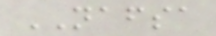NAFSA
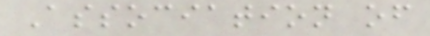Association of
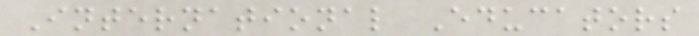International Educators
